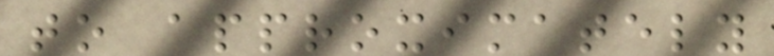to approximately
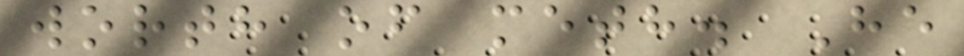worth of meth. He
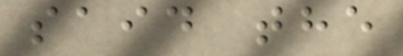said the
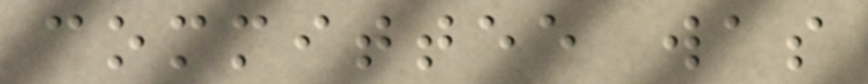committee was
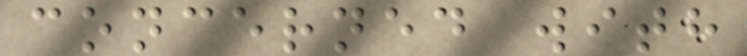concerned with
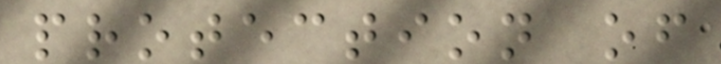protection of
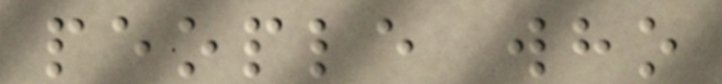people who
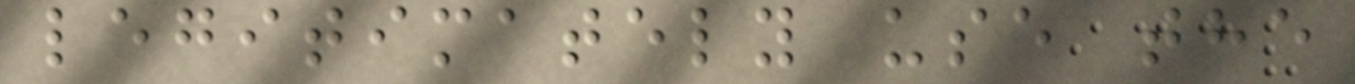legitimately use the
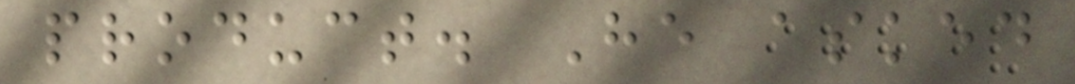product. He asked
